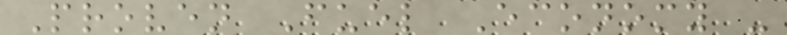Proven Fuel Economy -
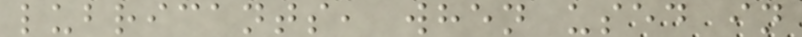lubricants, when used in
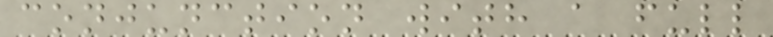conjunction with a full
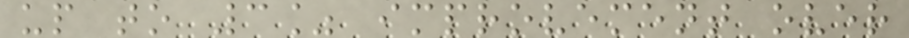up to 3% improvement over
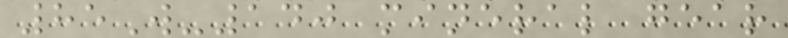85W-140 mineral gear
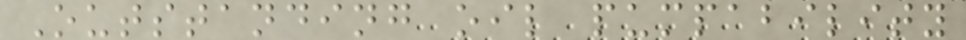Outstanding oil pumpability
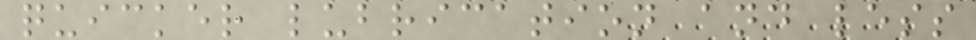quicker lubrication and less
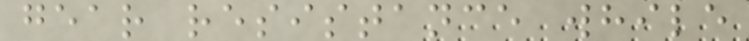gear resistance while
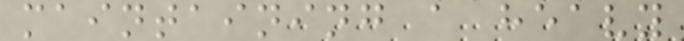maintaining a heavy
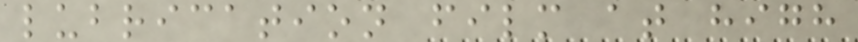lubrication film at high
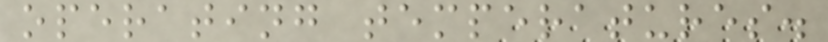operating temperatures.
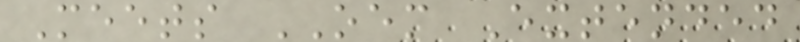Meets OEM Extended
